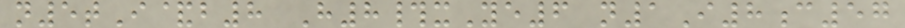n5tI&b8 H8#xYe6 n1I8c57
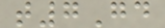t7Gd
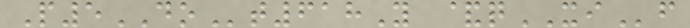P5DOt618Y &qXIf
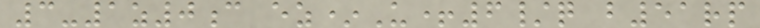3-1z0c ez*U+6/q b51rp
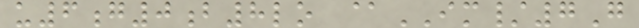u6g0b8lo @IM/7G
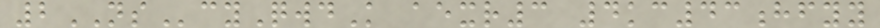2NScyQwdK aexr3 4kc43hfyy
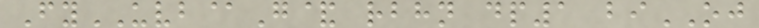FyUVB@G& rbhn dp1 biOJ
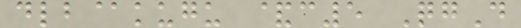dlb@kugu &c5 QgD
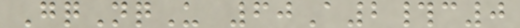GqNqU 60A2#c0
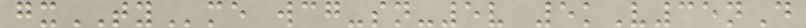gxTYme wcg-sn-5v 5kV35nD
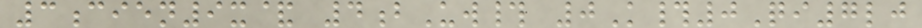3cien9x& 4bUw# 0K#0Qi7lj
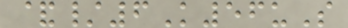&/6K56uS
